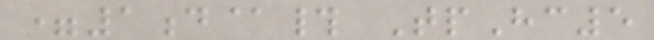=1d@# TpHc5
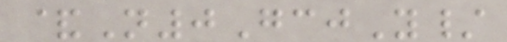&N0GcjY/
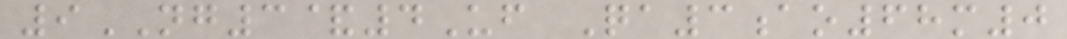9NG3&4Uf Qa3ao68m0
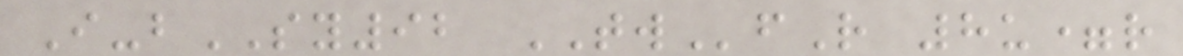I-bSY92 TWfR 8u=r
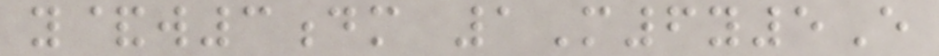y&w3dm 1M6y5E
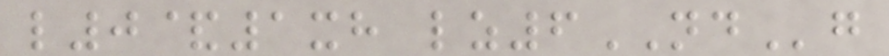l0&1xh lz6NDg
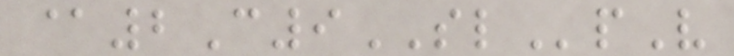@2C9SLpV
